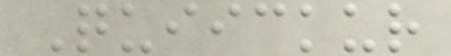Quiickur
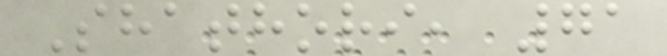Shathori, 71
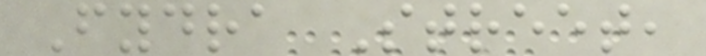Fydra Street,
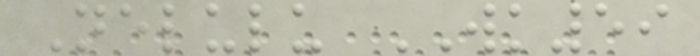Nelulu WK59
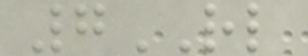7RL
